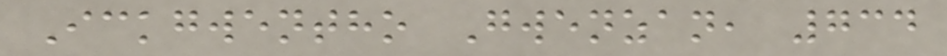Ickgwentho Gwenzan, 734
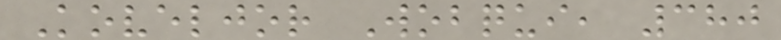Koveljor Wobqui, 380
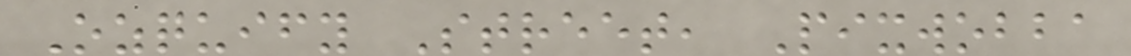Ozquify Street, Pixwobba
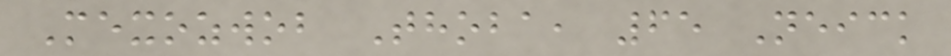Mexozwob Thoba, 65 Neick
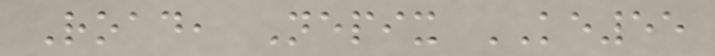Road, Nepix KE55
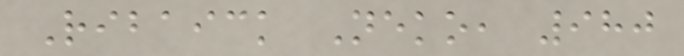Ribaick Neko, 980
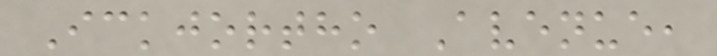Ickjortho Avenue,
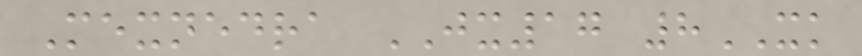Mexnedra JX17 8XK
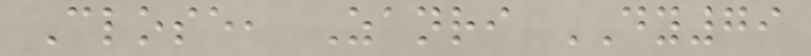Close, Zanri DY79
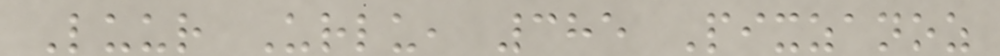Luur Urlu, 385 Pixzanoz
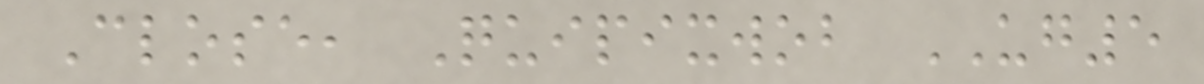Close, Quipixwob UG5
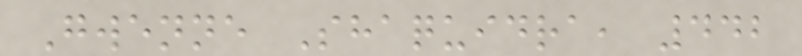Gwenne Shaquidra, 442
